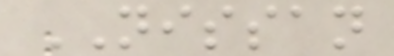NISSAN
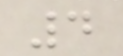4
